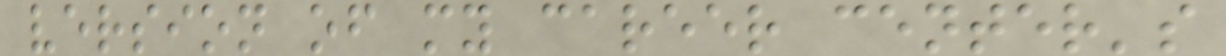version of my career center's
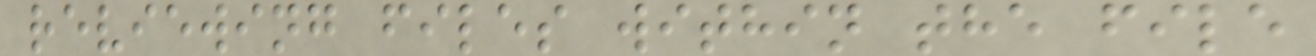reviewing files within the file
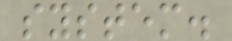system.
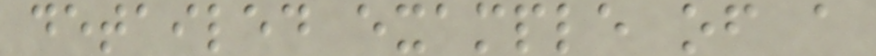detailed example of a
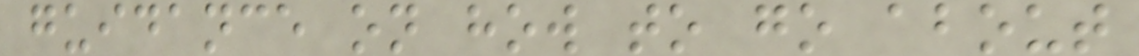guidance on how to go about
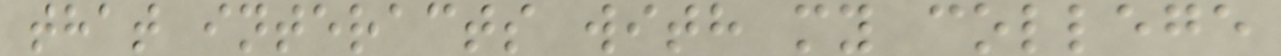that interacts with my college
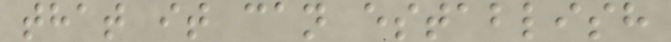that it can establish
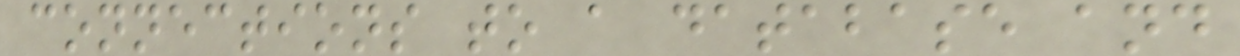connections to a database and
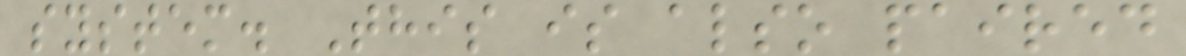system. This is also paired
